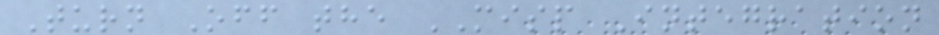Turn Off the MISP Integration
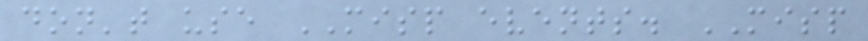don't use MISP events. MISP
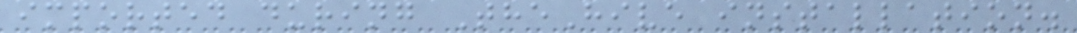imported during TheHive installation.
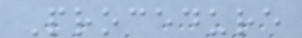Procedure
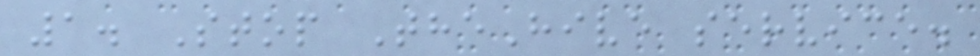1. Stop TheHive service.
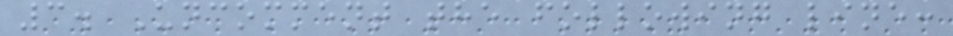3. Uncomment the following line:
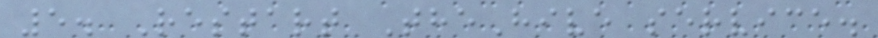5. Restart TheHive service.
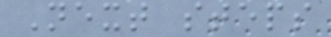Next steps
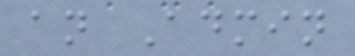an Admin
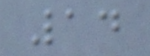14
